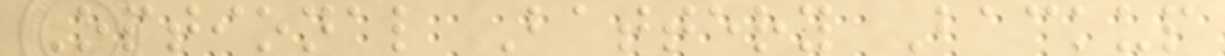Optional Battery Backup
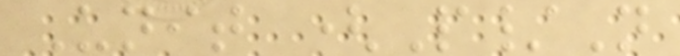Unit (P/N
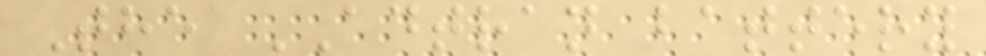The ADTRAN battery
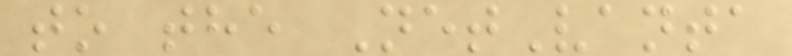to the NetVanta
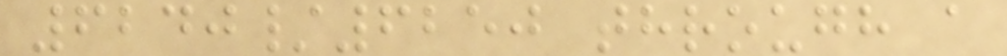6240/6250 through a
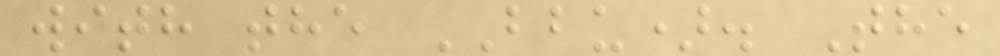with the BBU). The
